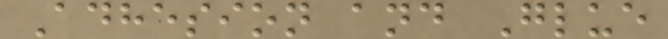Adhesion and Glue
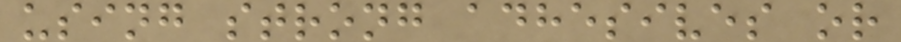using strong adhesives or
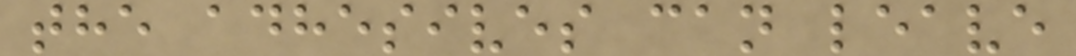the adhesives can leave
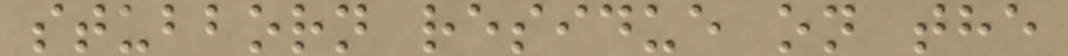stubborn residue on the
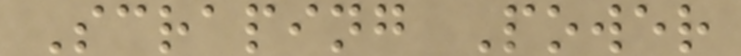Scraping Power
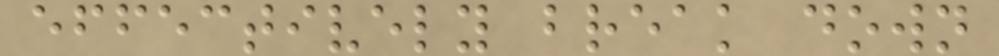effectively break down
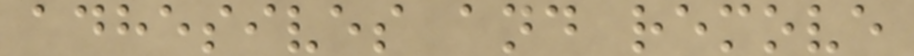adhesives and remove
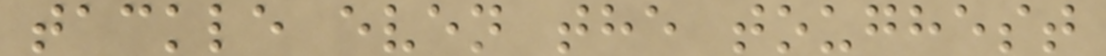tackle even the toughest
